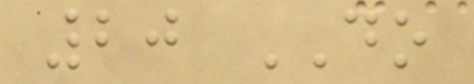20 DO
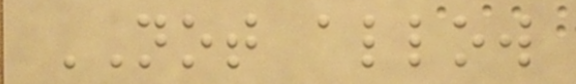NOT allow
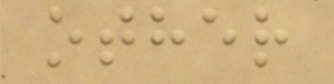other
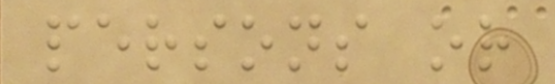persons or
